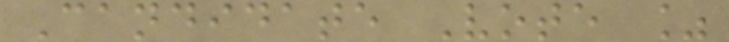Candidate Vote %
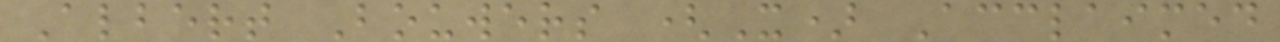Albert Bouwers (X) Acclaimed
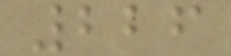226
